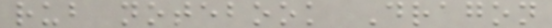rub notebook Dragon
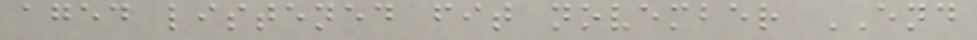aged listened fit november END
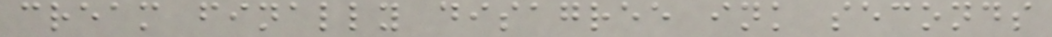cream finally disagree ink seconds
